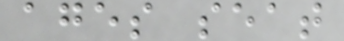ages seat
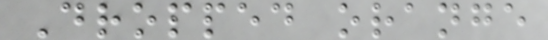Dropped orange
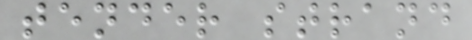tender strand
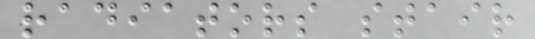radiators stair
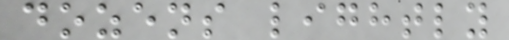dozens lightly
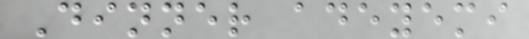Dinner adeyemi
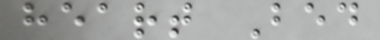heart Bed
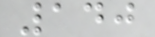140
